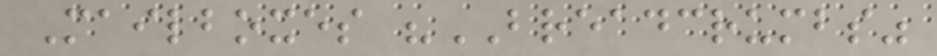Mailboxes "BREADCRUMBS"
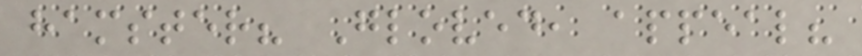hamster? Gloved, appeal?
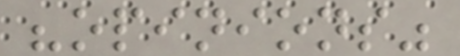"opinions"
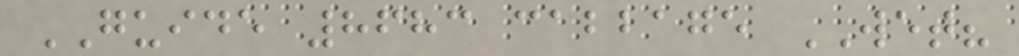GUIDE 8683 cabbage WET?
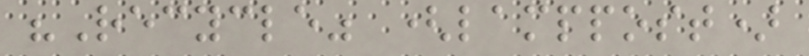"Recycle" (lamppost)
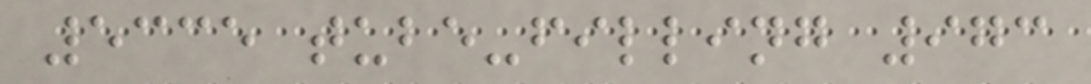5335 tube-filling 973
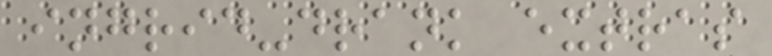ingrid-drank extras
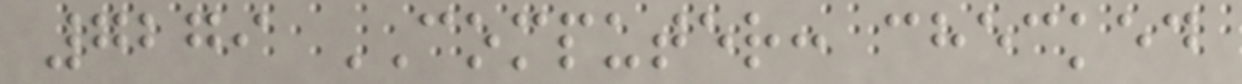7279 COMPUTER: checked
